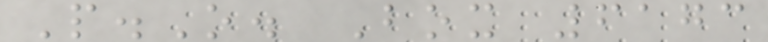P.O. Box 6173
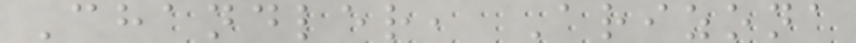Chandler, Arizona
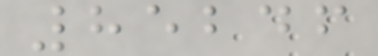85246
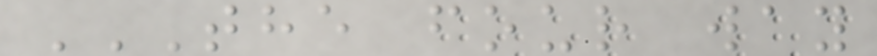THE FOUR WAY
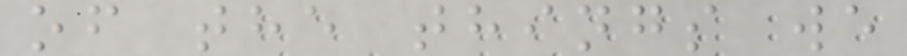of the things we
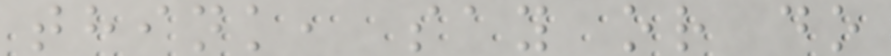think, say or do
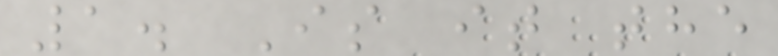1. Is it the
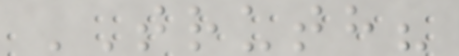TRUTH?
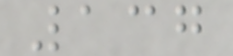137
